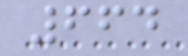664
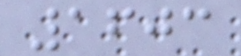1603
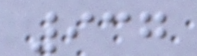937
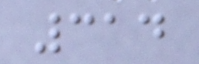314
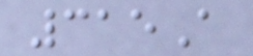315A
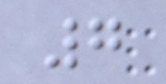7
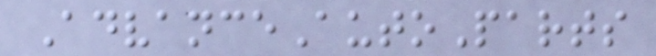AdvanceAutoParts
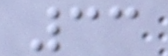33
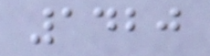1420
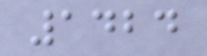1424
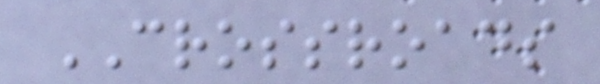CROSSROADS
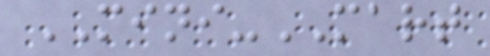MINI-MART
